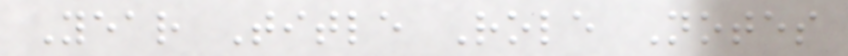Year Title Role Notes
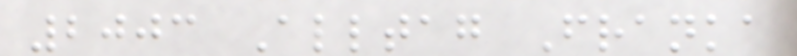2003 Alltag Franka
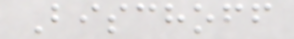Bischoff
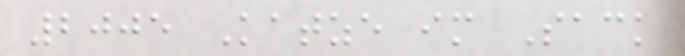2005 Katze im Sack
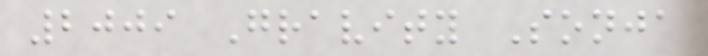2009 Gravity Sonja
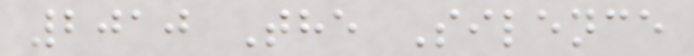2010 The Silence
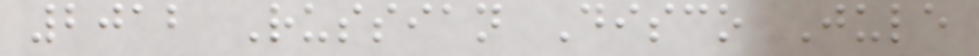2012 Russian Disco Jule
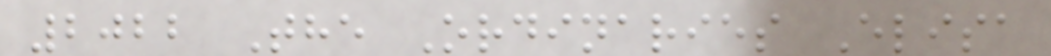2022 The Ordinaries Elisa
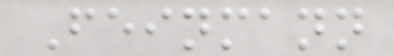Feinmann
